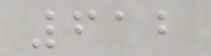612
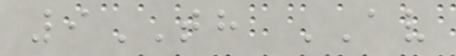9TH AV
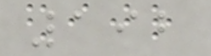192
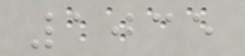1035
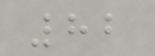82
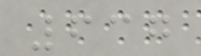637
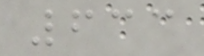633
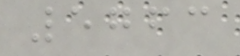5763
